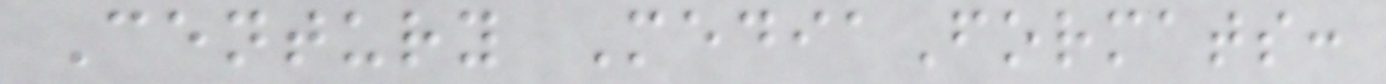Century MediaFormats:
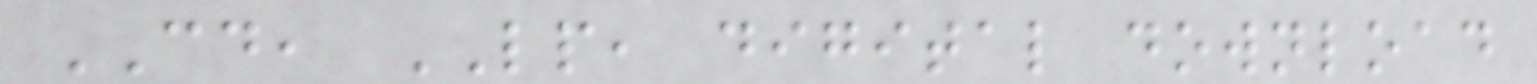CD, LP, digital download
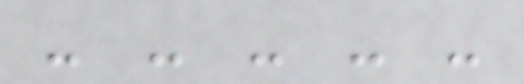- - - - -
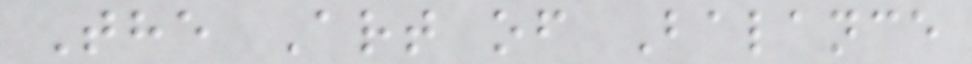The Art of Balance
